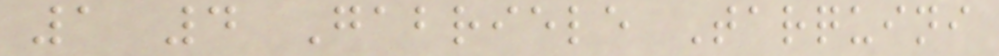1 4 Gabriele Tarquini
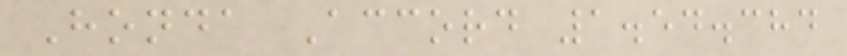Honda Accord 1.54.384
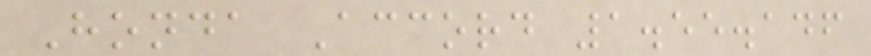Honda Accord 1.55.146
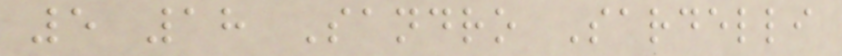5 18 Sandro Sardelli
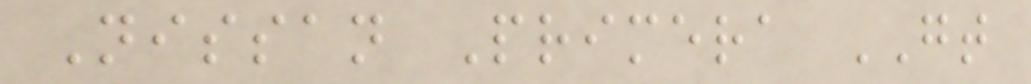Nissan Primera GT
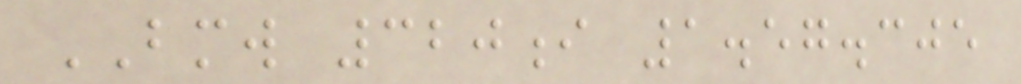BMW 320i 1.57.305
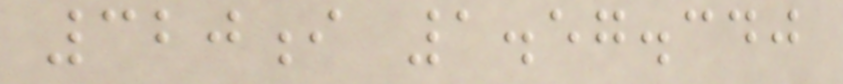320i 1.57.340
